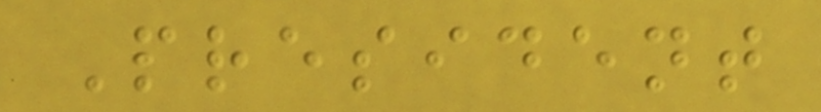President
